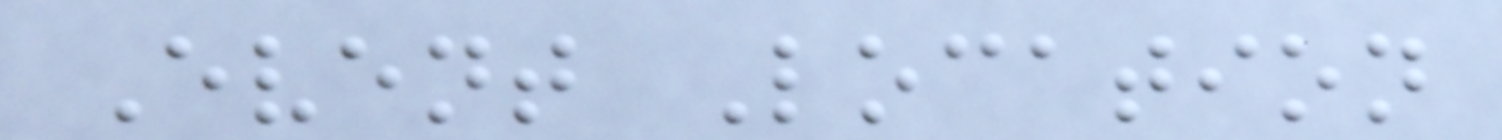Event Location
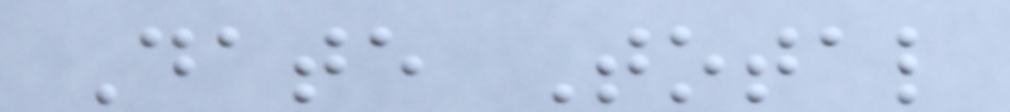Date Total
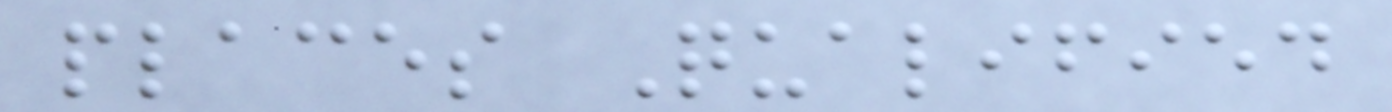places Qualified
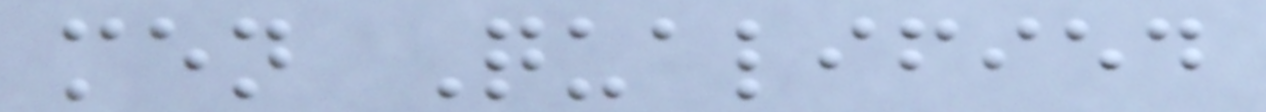men Qualified
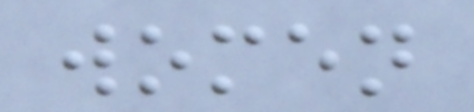women
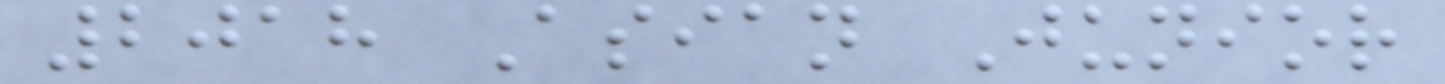2018 Asian Junior
